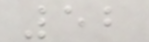52
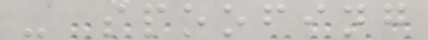- spoofing
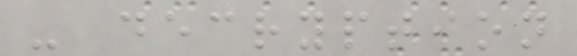- decryption
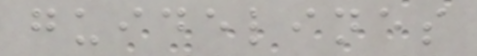guidelines
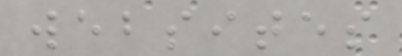websites
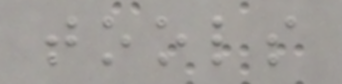tools
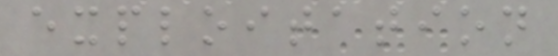exploitation
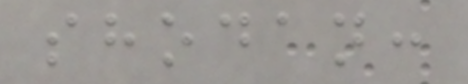shodan:
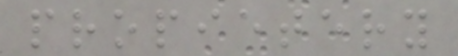propietery
